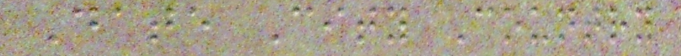Date City Country
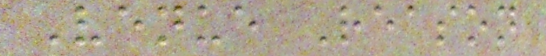Venue Reason
